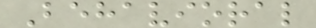Behavioral
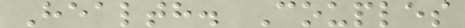Health. Couples
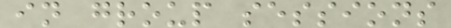in group sessions
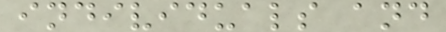individuals and
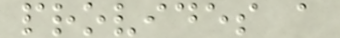provides a
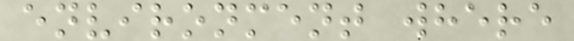environment where
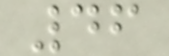46
